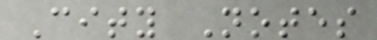City Notes
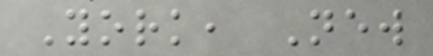York, New
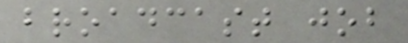broadcast job
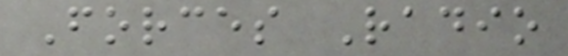Forces Radio
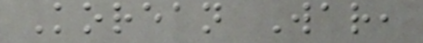Korean War,
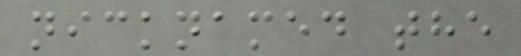nicknamed the
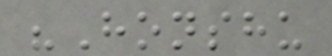"Honshu
